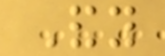Andy
